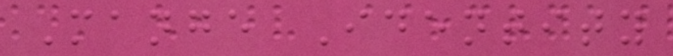Mange Identity
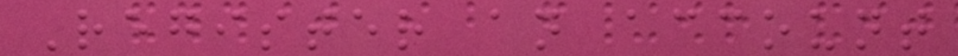Register an account
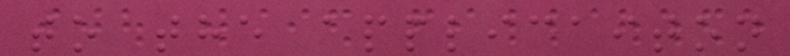to the applicaiton
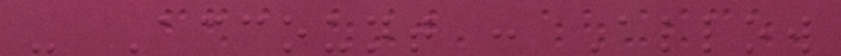- Account : Allow
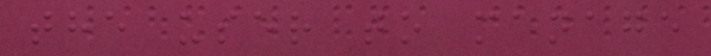the user to manage
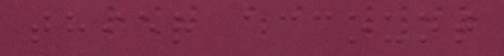thier account
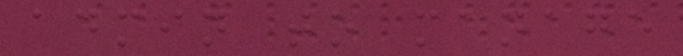admin to manage
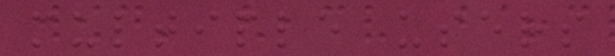multiple users
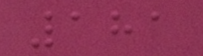181
